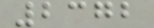2372
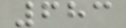683
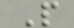P
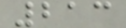213
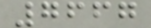7667
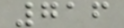716
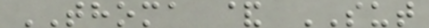THOMA & SUT
